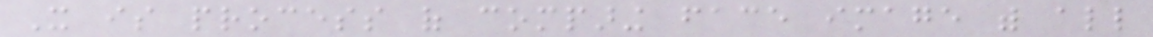It is process of comparing face image with all
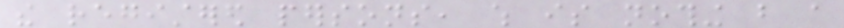the registered persons, which is nothing but a
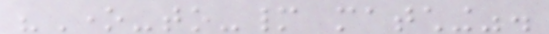"One-to-many matching".
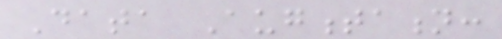Data Augmentation:
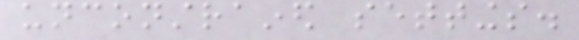unconstrained settings.
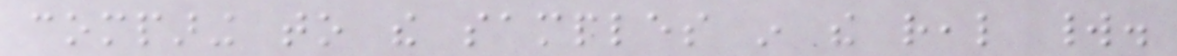comparing to the samples in the real world.
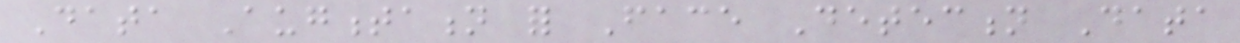Data Augmentation for Face Detection Data
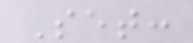Set:
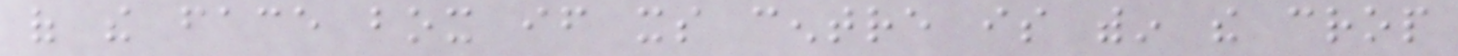of the face box if its centre is within the crop
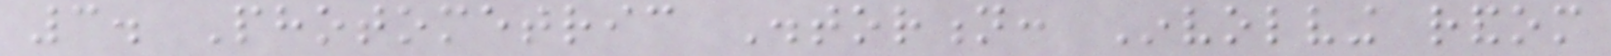3. Photometric Distortion: Involving random
